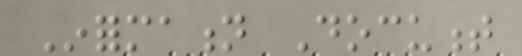Information Document
